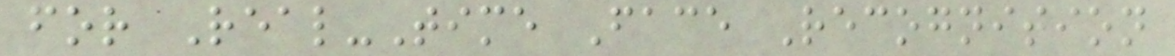for Real-Time Face Recognition
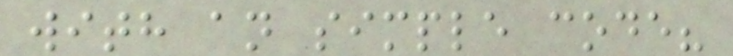with an simple code?
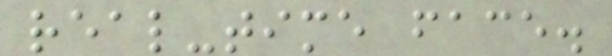real-time face.
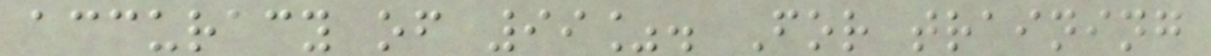accuracy of 99%. For training
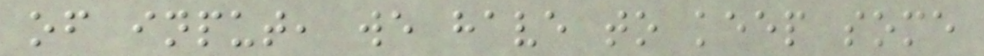of input, we have to keep some
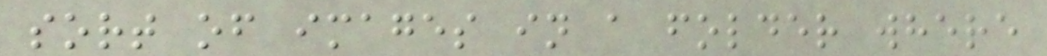sort of images in a folder where
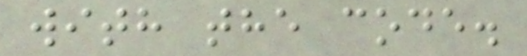with the code.
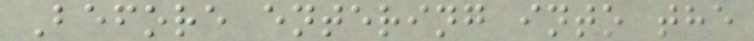Before entering into the
